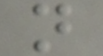n
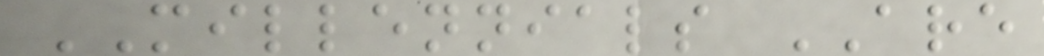MILLENNIALS ARE
